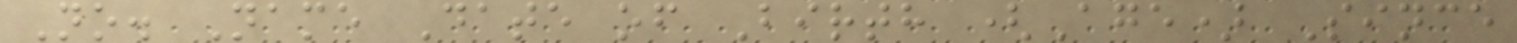No. Name Date of Birth (Age) Since
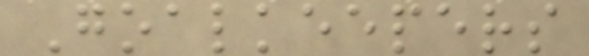Goalkeepers
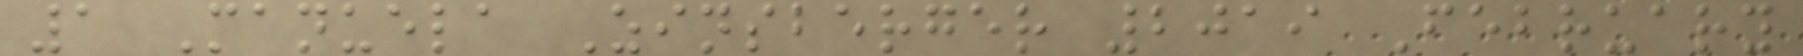1 Manuela Zinsberger 2019 February
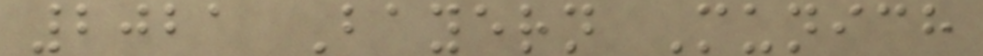2021 Bayern Munich
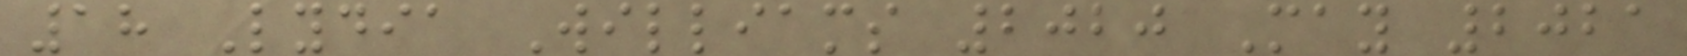18 Lydia Williams 2020 May 2021
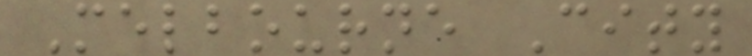Melbourne City
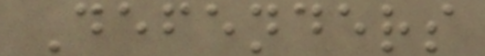Defenders
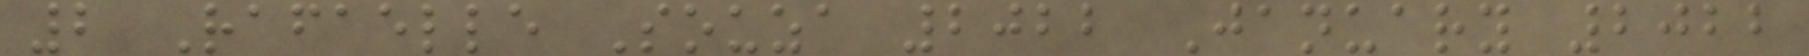2 Rafaelle Souza 2022 January 2022
